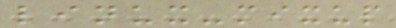linux-mixup
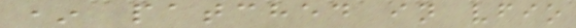* patched in vfio
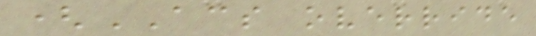(ACS override
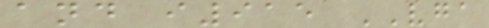and i915 VGA
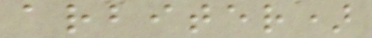arbiter)
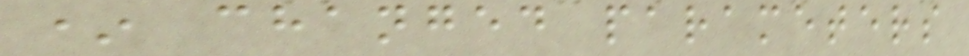* changed parameters
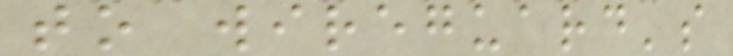to wireguard's
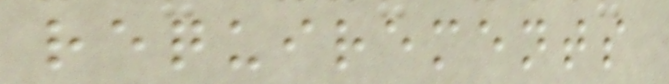requirements
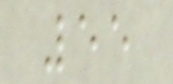55
